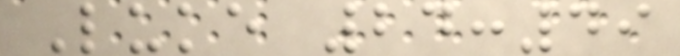Luke 24:49
